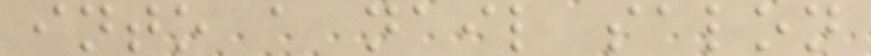into a nail salon
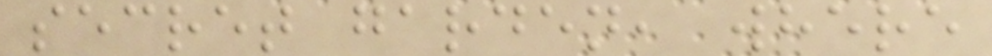secret garden, where
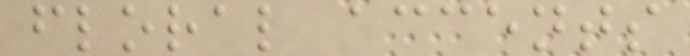floral accents
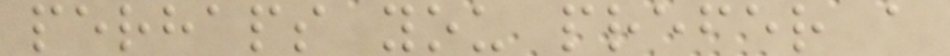perhaps you prefer a
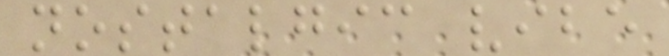nostalgic vibe
